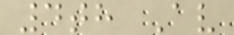4th Av
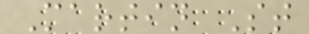Martin St
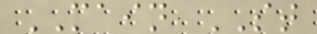MAIN ST
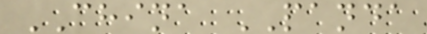CHINA PANDA
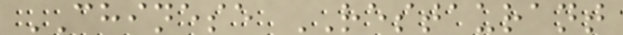CHINESE RESTAURANT
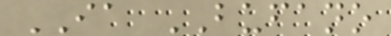IA BUFANO
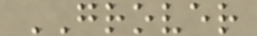GROVER
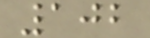102
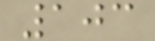103
